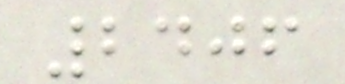2406
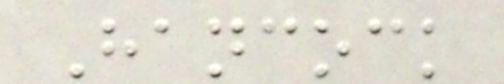Hancock
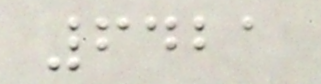6421
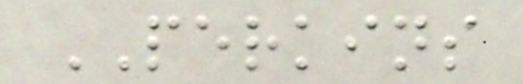PERKINS
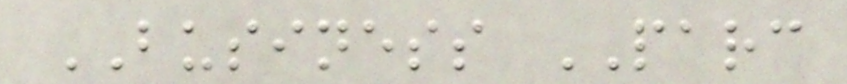BUSINESS PARC
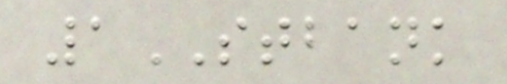1STBANK
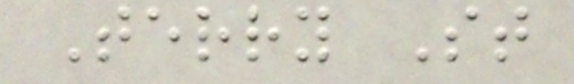Terry St
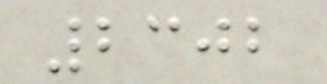2302
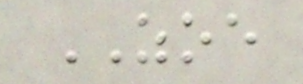ZOE
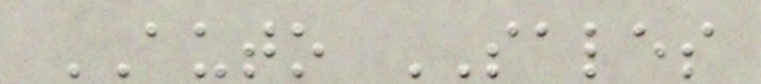AUTO SALES
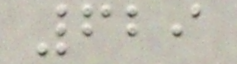629
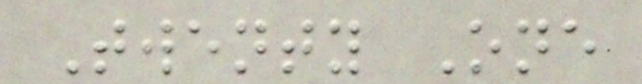Twenty One
